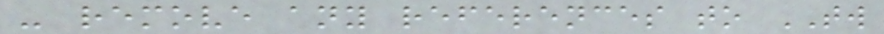- remove any references to TW
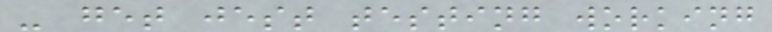- get jest testing working
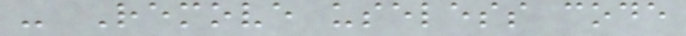- Remove useless code
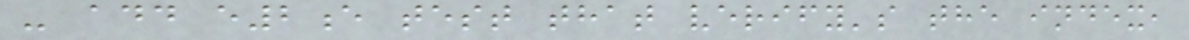- add e2e test that verify's the index,
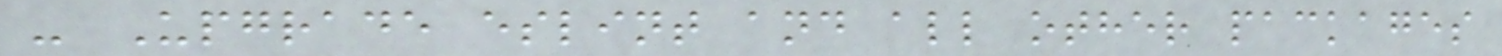- Upgrade eslint and all other packages
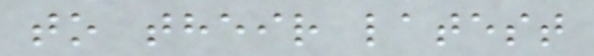to their latest
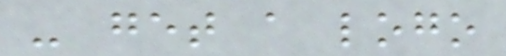- get a logo
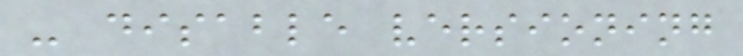- disable versioning
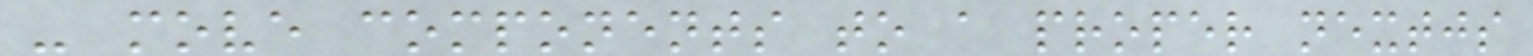- move components to a proper nextjs
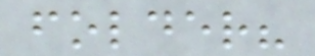folder?
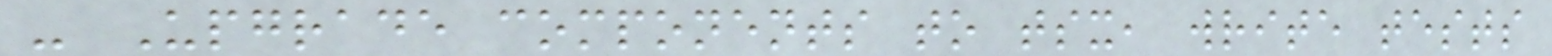- Upgrade components to tsx, write tests
